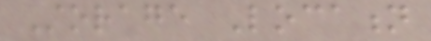Storage Location
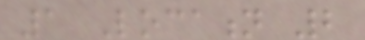1 Location 2
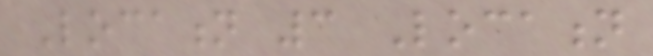Location 3 Location
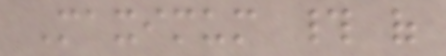Maximum # of
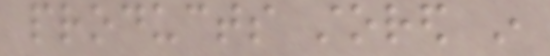products stored in
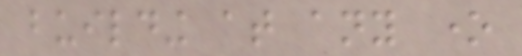building at any one
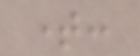time:
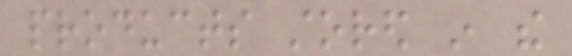products stored in the
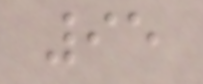95
